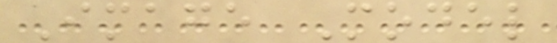Image Model
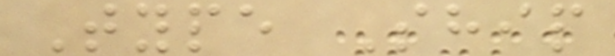Type Ship
